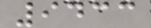9433
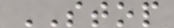STOP
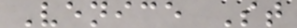Venice St
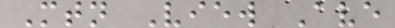Mtn View Ave
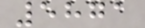5871
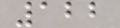122
